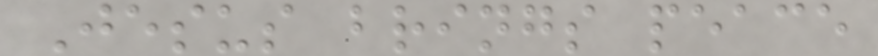Jesus brings peace
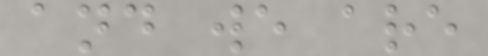and we are
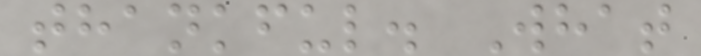thankful. What
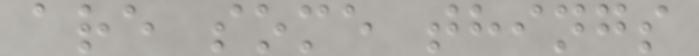are some things
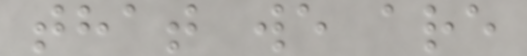that we are
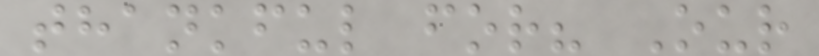thankful for? Our
